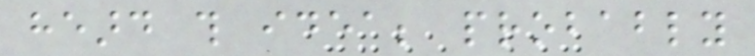heard this idea; probably
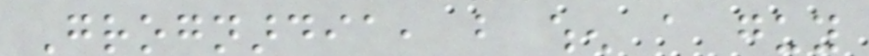Grognardia, but when a guy
